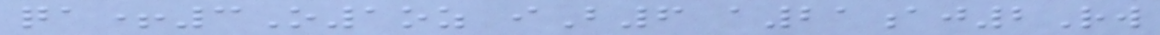qa+3O1oz iB6 a21aj2Rw
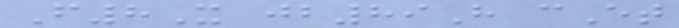F8X jb89H cEt
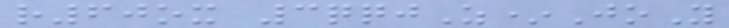r60ox 3qqjZ*JoY
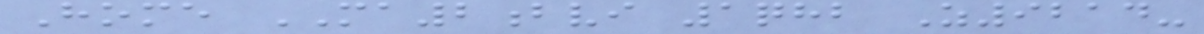Home MA2bvi 1qhb Z9214-
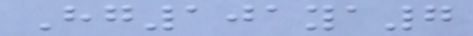Hg101ya7
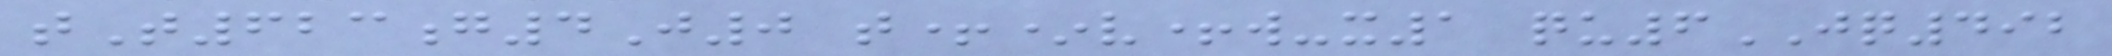tT623g4J0 t+*v+w-x1 qu6JQ492
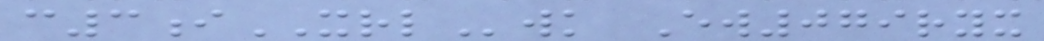c3iXRLwk Ew079ryx
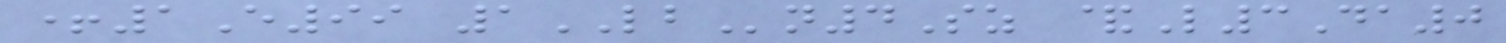+1E99 1LBn4Sz &L3Da0
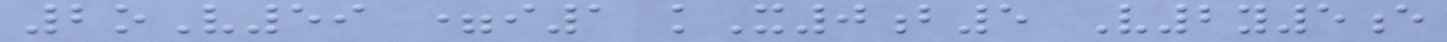2oV59 =i1 kX0b5 V2y5e
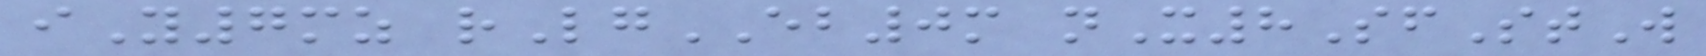iY7mz rLgEB0m nX8SfStW
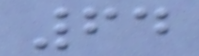64
